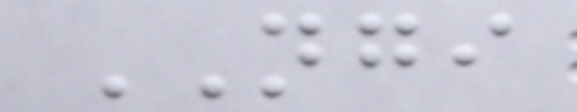NGI
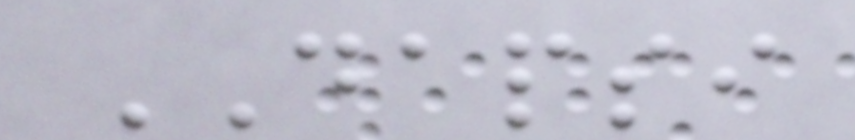DAPSI
